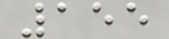155
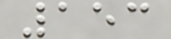153
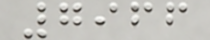7966
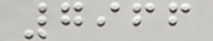7966
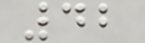42
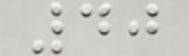40
